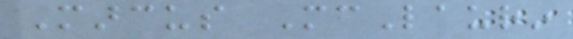Marcus McLaurin
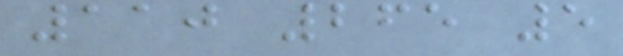110 265 5
